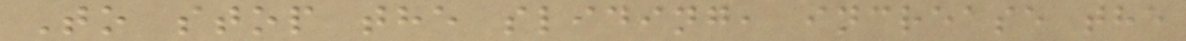To stop the sliding, increase the
